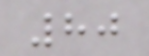80
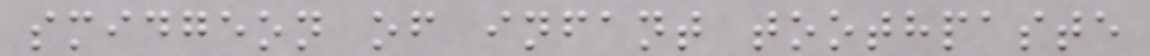smidgeon of infant toothpaste
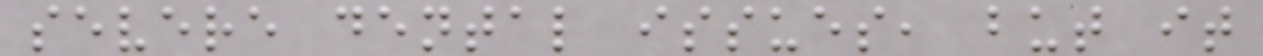severe dental issues, but it
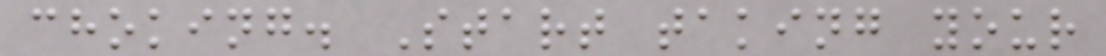choking. Start taking your
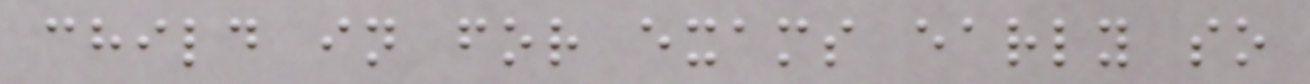child in for exams early so
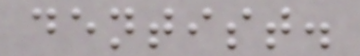dentist.
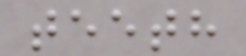teeth
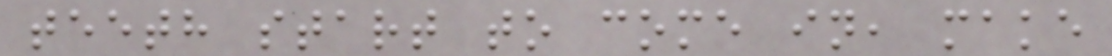teeth start to come in, make
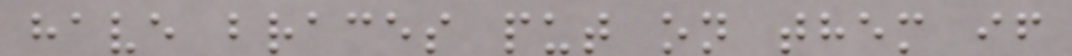have braces put on them if
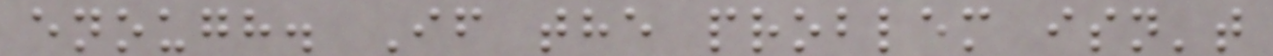enough. If the problem isn't
